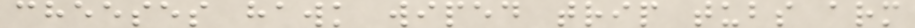cheeses hawk wiped trip tubs arm
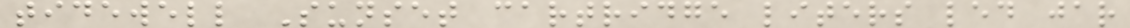tidewell Sunset cartridge liters led jar
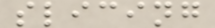slicing
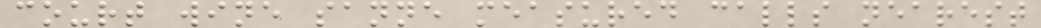court wine sanne measured calls nearest
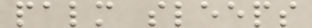palm sleeps
